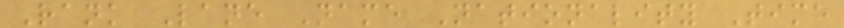Rank Lane Name Nationality Time
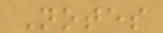Notes
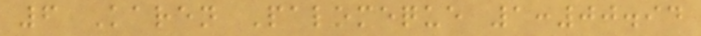6 Karen Palomeque 1:00.94
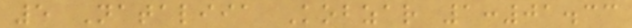5 Nataliia Kobzar 1:01.33
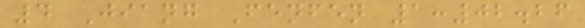4 Jiang Fenfen 1:02.26
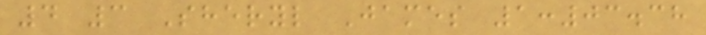4 3 Sheryl James 1:03.38
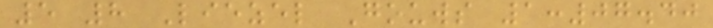5 8 Liezel Gouws 1:07.40
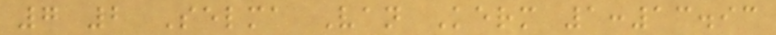7 2 Selma Van Kerm 1:13.93
